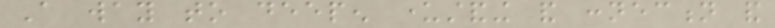A way to deepen understanding and connection and
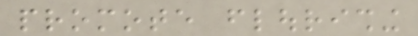promote flourishing
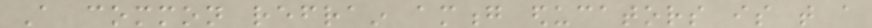A common refrain among educators is that a
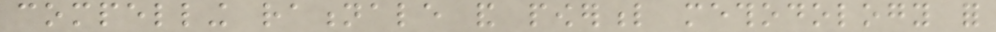compelling rationale and powerful methodology for
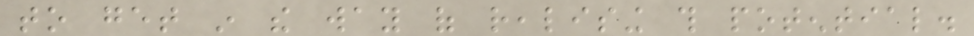to get in the way of realising this potential.
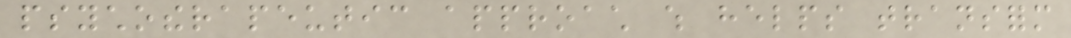psychotherapeutic approach which helps transform
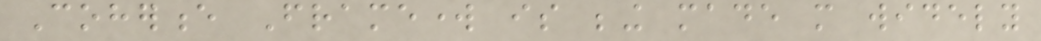Coherence Framework is being made more widely
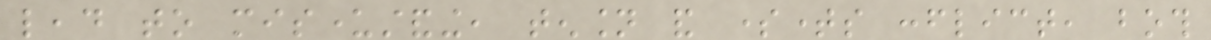lead to misunderstanding, tension and sometimes conflict, both
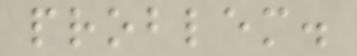problem.
